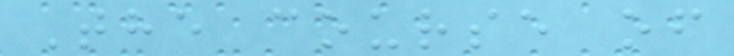The course of
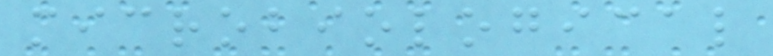microbiological
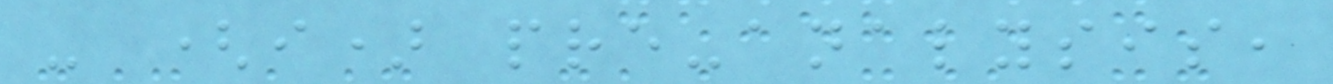- (i) pre-analysis,
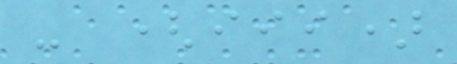- (iii)
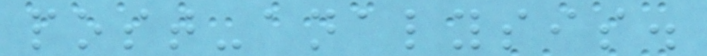post-analysis.
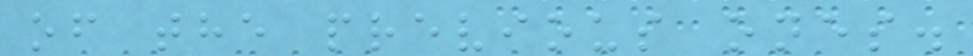of the previous ones.
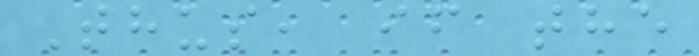Thus, if the
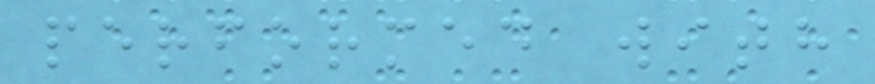performed with
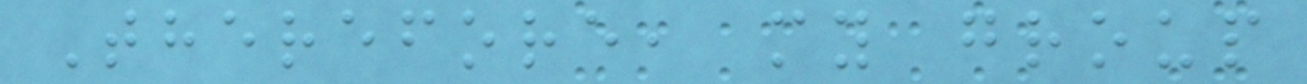Therefore, my group
